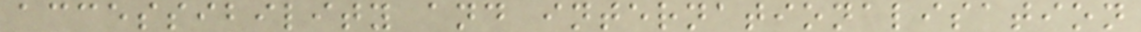accessibility and internationalisation
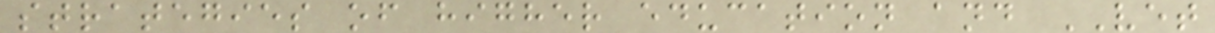strategies of higher education and VET
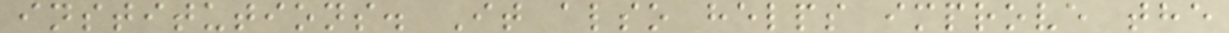institutions. It also helps improve the
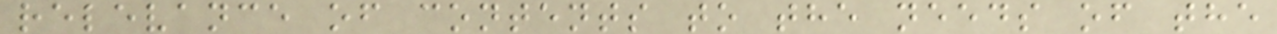relevance of contents to the needs of the
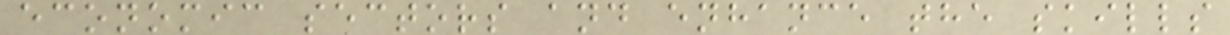economic sectors and enhance the skills
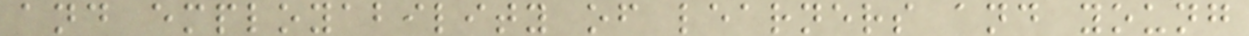and employability of learners and young
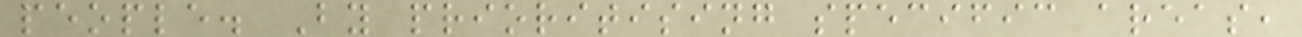people. By prioritising specific areas,
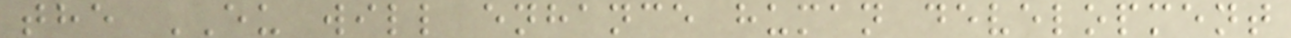the EU will enhance human development
